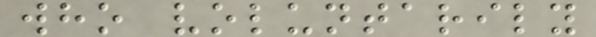who voluntarily
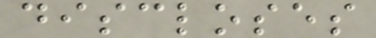discloses
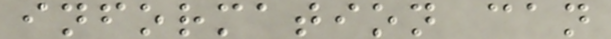information can
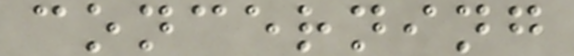concerning
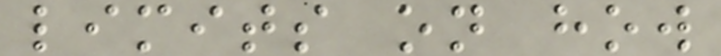limits on how
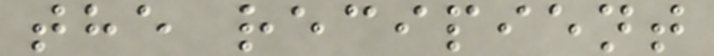the recipient
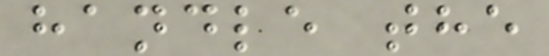handle the
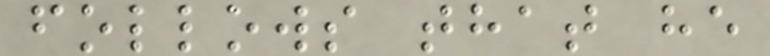follows that he
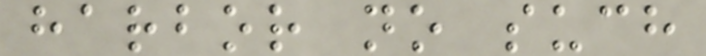harbor no such
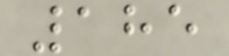185
